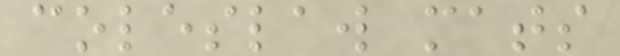coleslaw mats
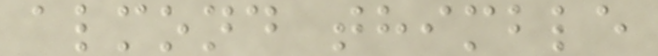almond thimble
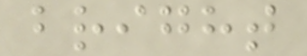bright
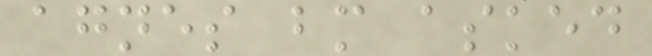agnes bm asked
